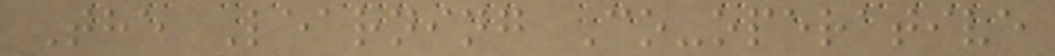The Learning Co-operative
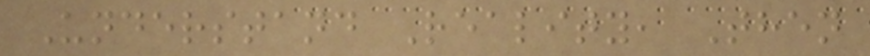Understand Reality, Then
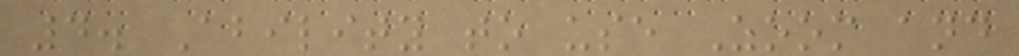4. Ability to use Zoom and
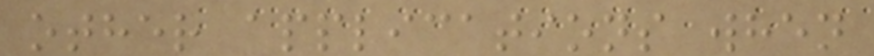other applications when
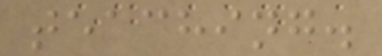teaching.
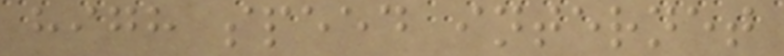high speed internet
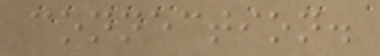connection.
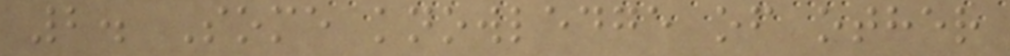2. Some knowledge of other
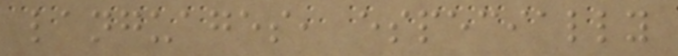languages, especially
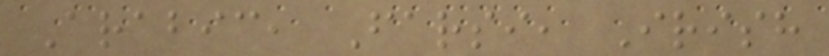Arabic, Farsi, Irish
